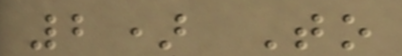2) To
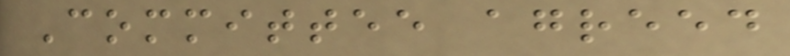Committee agreed
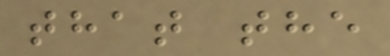that the
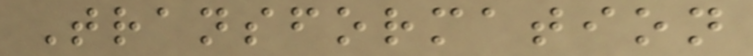Transformation
